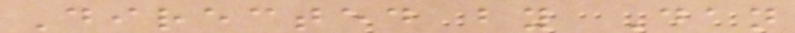Directed by Dan
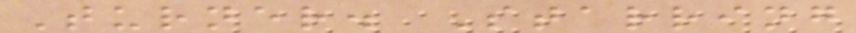Turner. Starring
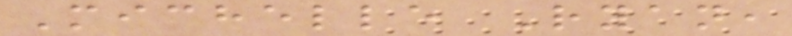Michelle Ryan,
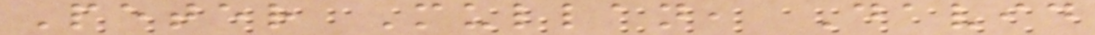Peter Mullan, David
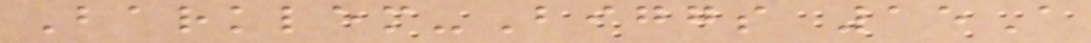Barklem-Biggs 15A
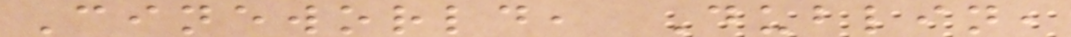Cineworld, Dublin,
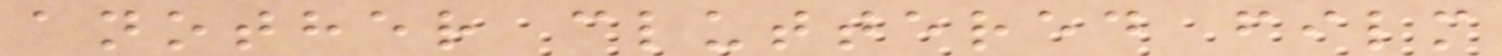another cluttered film
